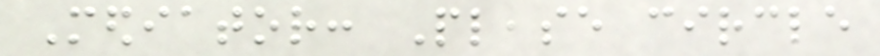Mediator: Please circle
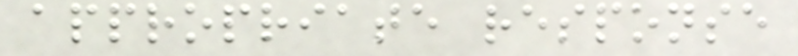appropriate response
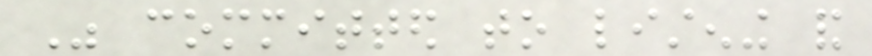Was committed to listening and
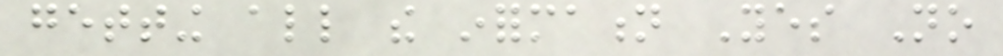getting all the information Yes No
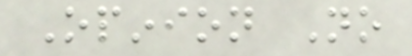Opinion No
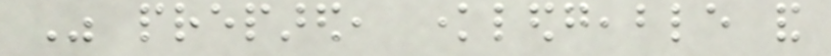Was prepared, knowledgeable and
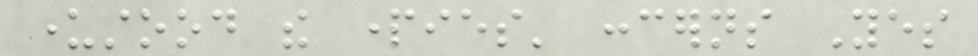understood the parties' concerns Yes
